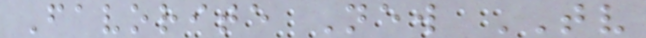Favorite New TV
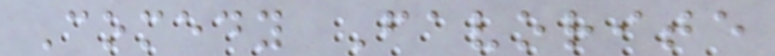Comedy Favorite
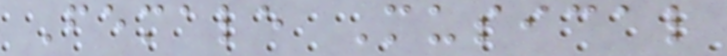Female Musical
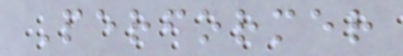Performer
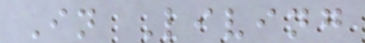In Living
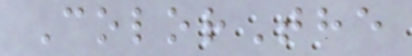ColorThe
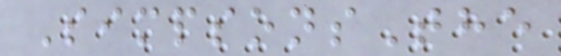SimpsonsThe
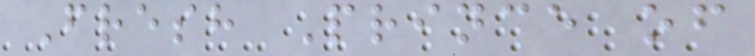Fresh Prince of
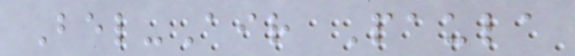Bel-Air Paula
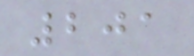201
